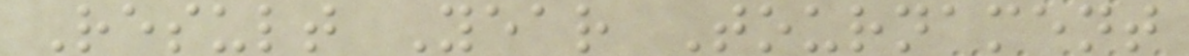Result Year Tournament
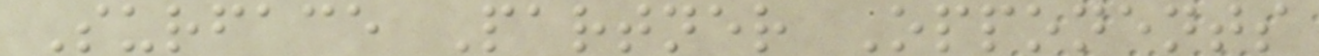Surface Partner Opponents
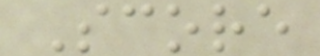Score
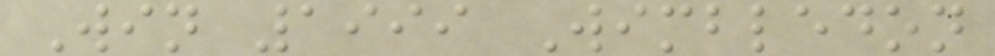Win 1999 Wimbledon
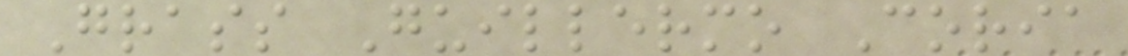Grass Guillermo Coria
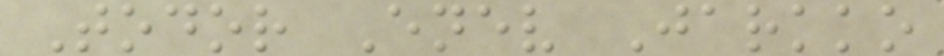Todor Enev Jarkko
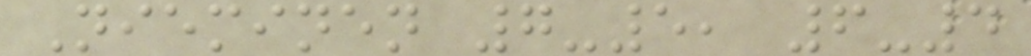Nieminen 7-5, 6-4
